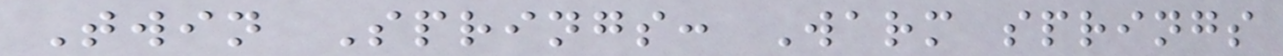Twin Springs: Warm springs
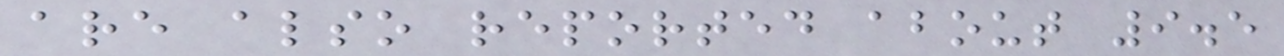are also reported about 9.5
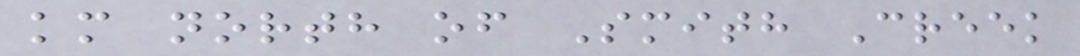km north of Smith Creek
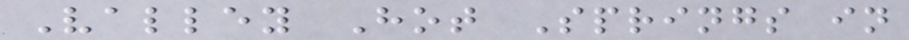Valley Hot Springs in
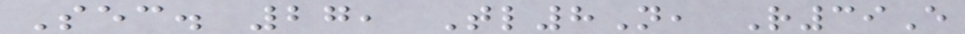Sec. 27, Tl8N, R39E
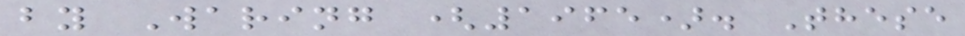by Waring (1965). These
